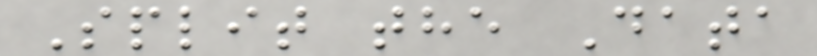Split the Data
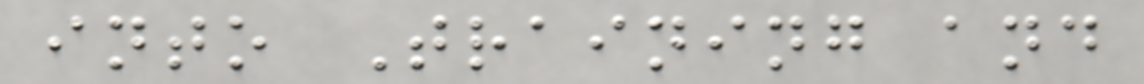into Training and
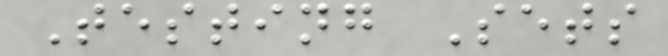Testing Sets
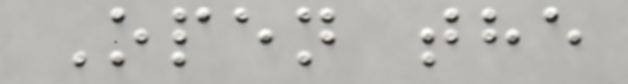Open the
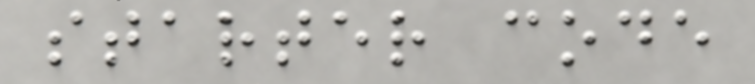starter code
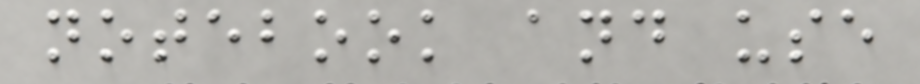notebook and use
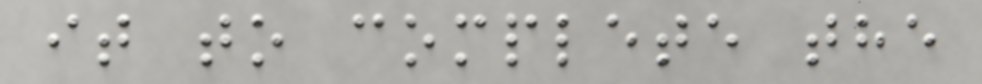it to complete the
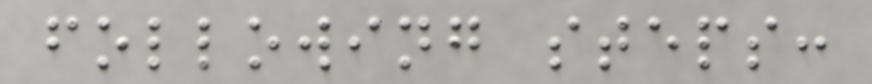following steps:
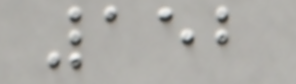152
